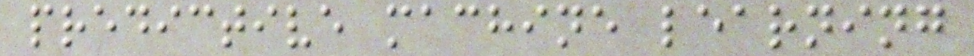predictive machine learning
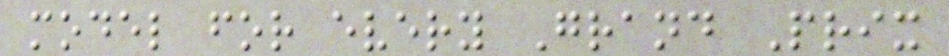model for every Grand Prix
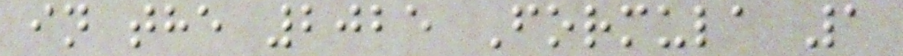in the 2025 Formula 1
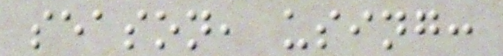season, using:
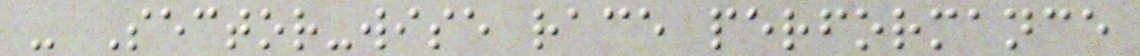- Sector-wise race performance
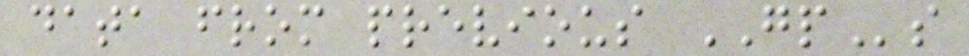data from previous GPs
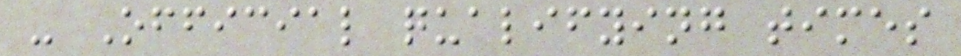- Official qualifying times
